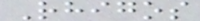Rhigos
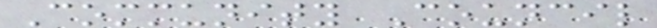Community Council
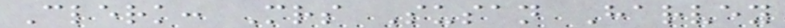Clerk: Mrs Susan Harvey
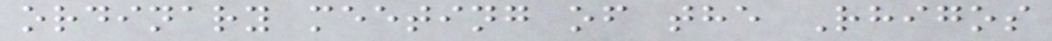ordinary meeting of the Rhigos
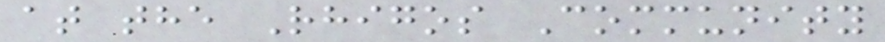at the Rhigos Community
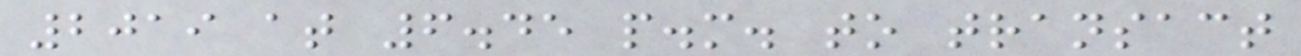2019 at 6.45 p.m. to transact
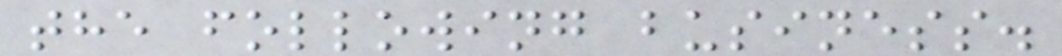the following business.
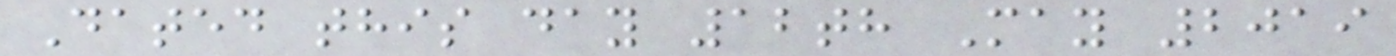Dated this day 12th May 2019
